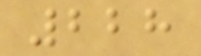228
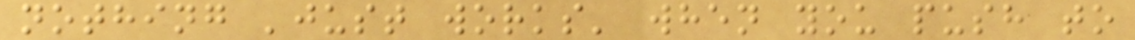nothing 'just works' when you push to
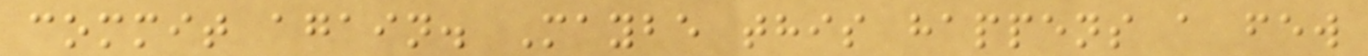commit again. Maybe this happens a few
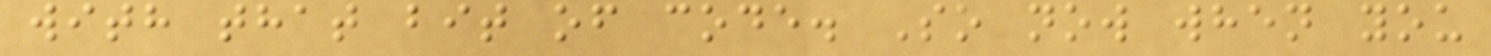with that bit of code. So now when you
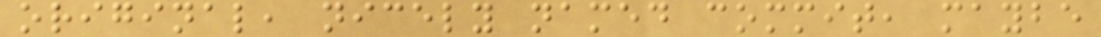original, nicely named commit, maybe
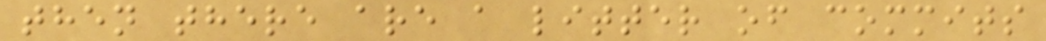then there are a litter of commits
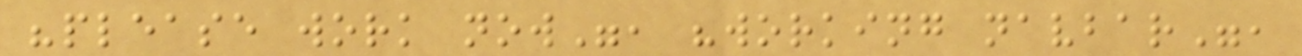"please work now", "working navbar",
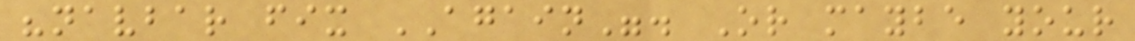"navbar fix AGAIN". Or maybe your
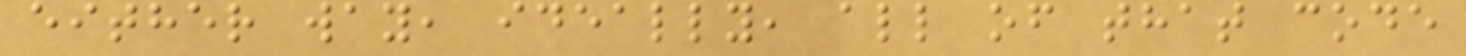either way, ideally, all of that code
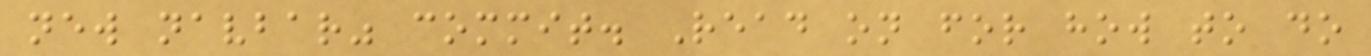new navbar" commit. Read on for how to do
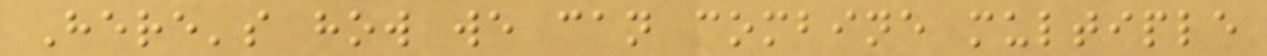Here's how we can combine multiple
